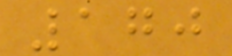170
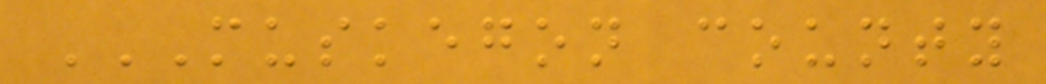MUSKEGON COUNTY
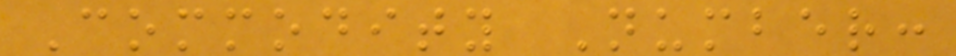Commodity Number:
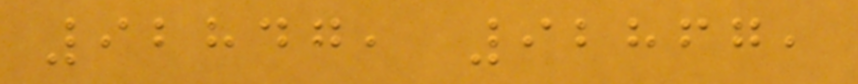92847, 92867,
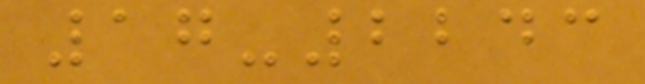17-2243
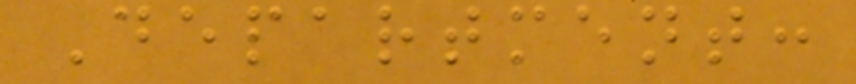Department:
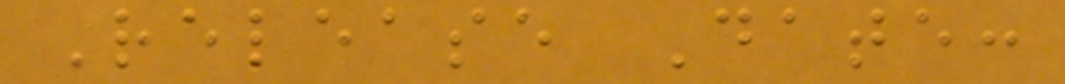Release Date:
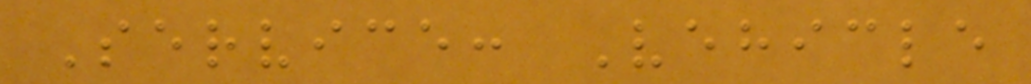Service: Vehicle
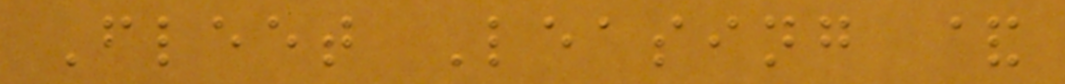Fleet Leasing &
